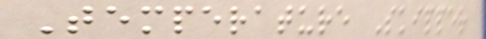Temperature Skipper
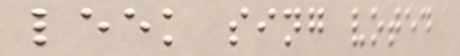leek sing voted
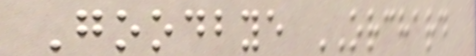Goodbye ORCHARD
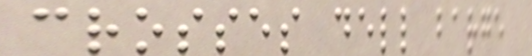crosses dell barge
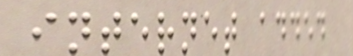internet added
